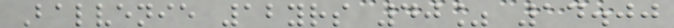Balvenie 12yrs 40% 14.00
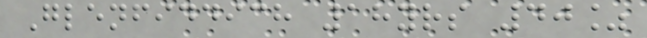Glenfiddich 18yrs 40%
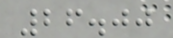26.00
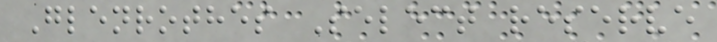Glenrothes Select reserve
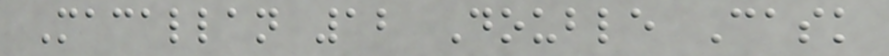Macallan 12 Double Cask
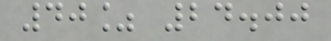40% 24.00
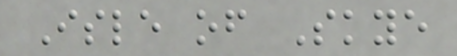Isle of Skye
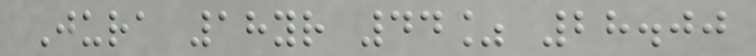Jura 18yr 44% 28.00
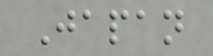Japan
